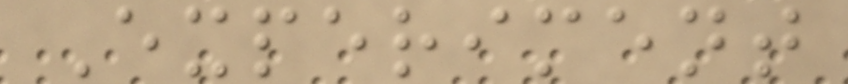Experiment
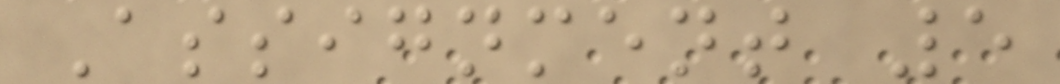Assignment 5
